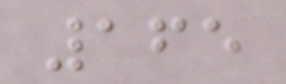165
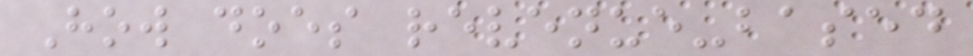How does revenue-based
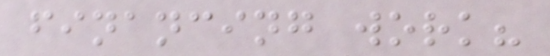financing work?
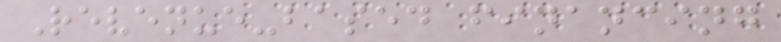Revenue-based financing
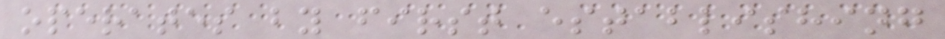operates by first establishing
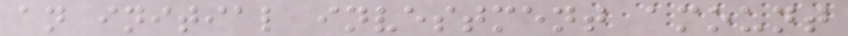an initial investment amount
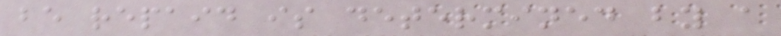be repaid is determined by a
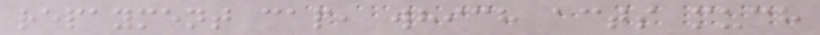repayment cap, which acts much
